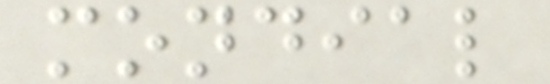mondial
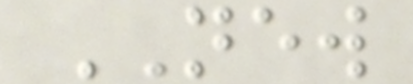NEW
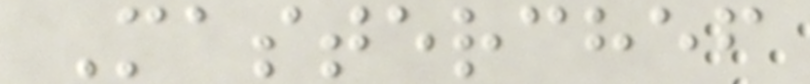Masterchef
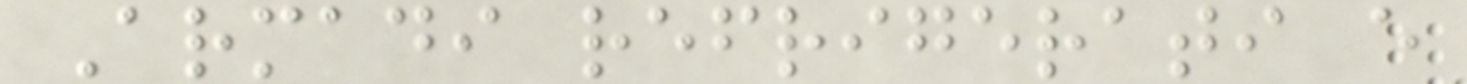Armadi refrigerati e
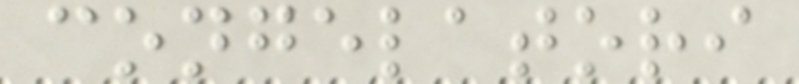congelatori
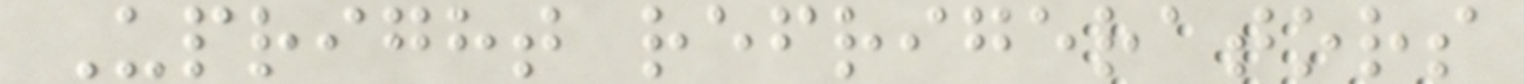Upright refrigerators
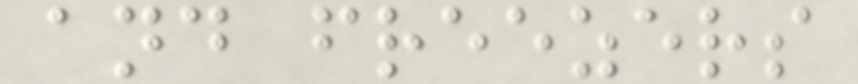and freezers
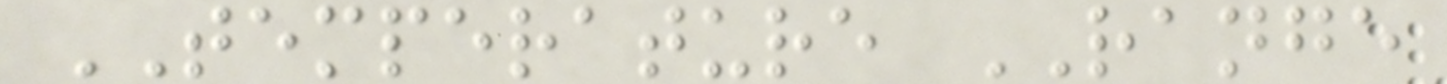TEMPERATURE RANGE
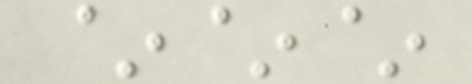~~~
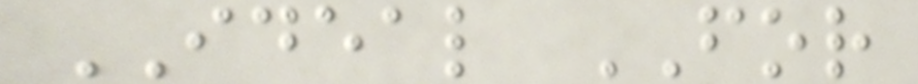IDEAL FOR
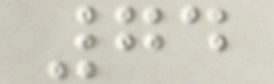74
